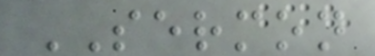SERMON
